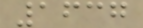1637
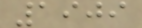1909
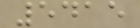5415
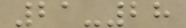21-28
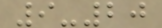9-20
